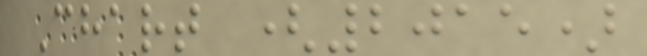Chart (2015)
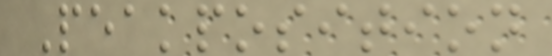Peakposition
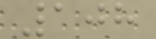108
